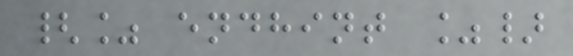{% endhint %}
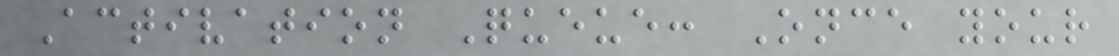Activation Queue: Once your
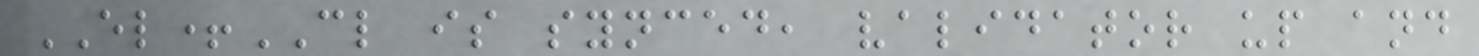EL+CL is synced, validator up and
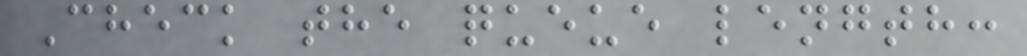Check the queue length:
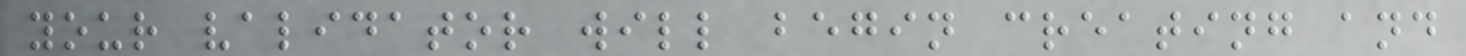your validator will begin creating and
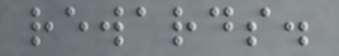rewards.
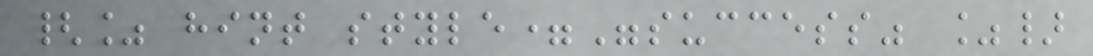{% hint style="success" %}
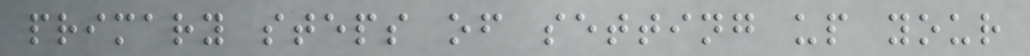primary steps of setting up your
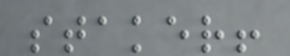staker!
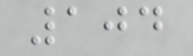104
